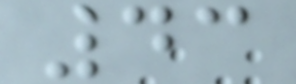43
